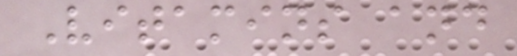Vitamins and
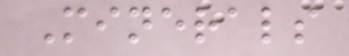Minerals
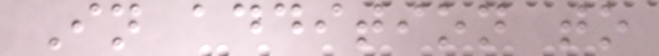In addition to
